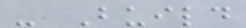- Build
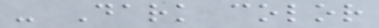- Dark color
